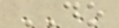DO
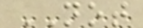NOT
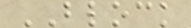BLOCK
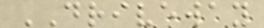DRIVEWAY
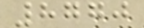8770
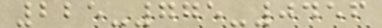225-775-0456
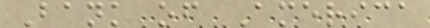Bank of America
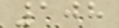108
